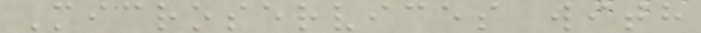Microservices with
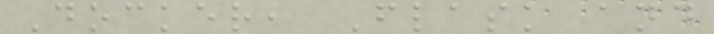Docker, Flask and
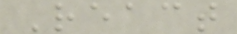React
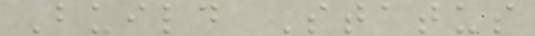Build Status
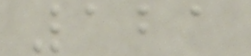121
